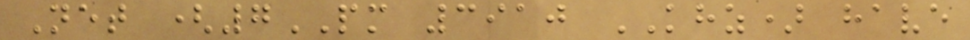Net (7PM 3910 KHZ) have
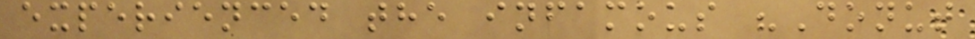experienced the infamous "Donut
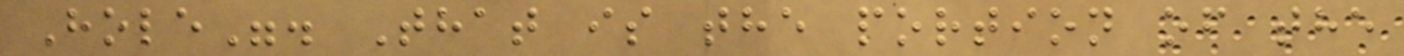Hole". That is the portion of the
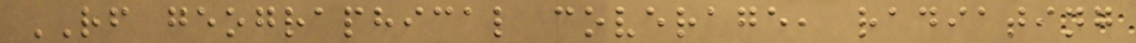RF geographical coverage, radiating
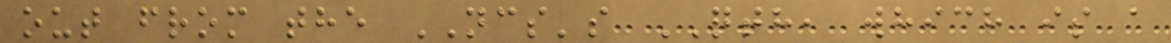out from the NCS's QTH, which is a
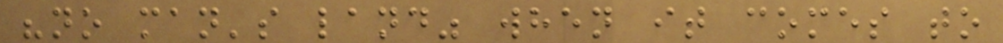"no man's land" when it comes to
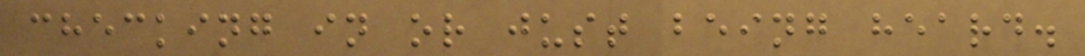checking in or just being heard.
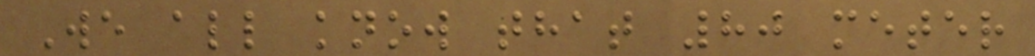We all know that 80 meter
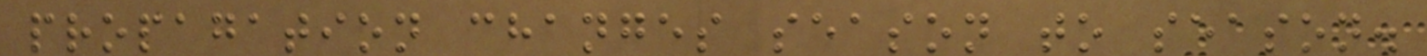propagation changes season to season.
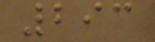293
